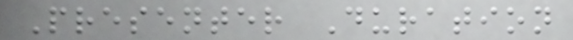Presenter Duration
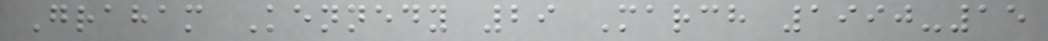Graham Kennedy 29 March 1990-15
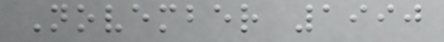November 1990
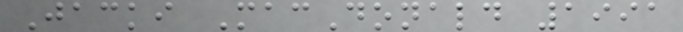Jacki MacDonald 1991
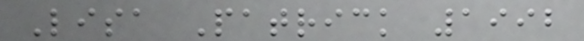Lisa Patrick 1992
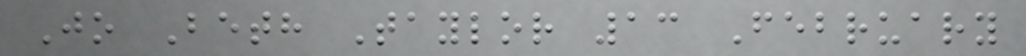Jo Beth Taylor 13 February
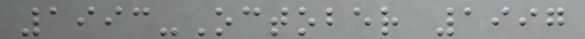1993-October 1997
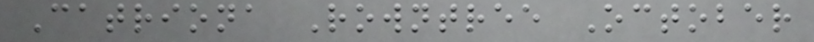Catriona Rowntree October
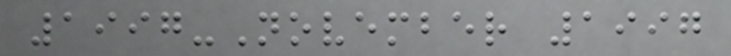1997-November 1997
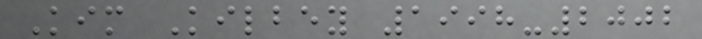Kim Kilbey 1998-2002
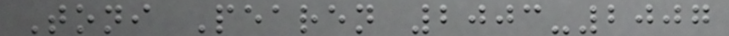Toni Pearen 2003-2007
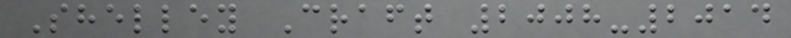Shelley Craft 2008-2014
